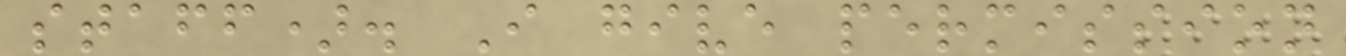staff). I give permission
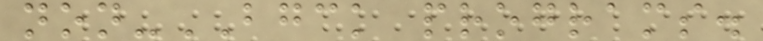non-BGCK programs.
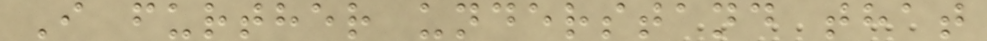I further understand that
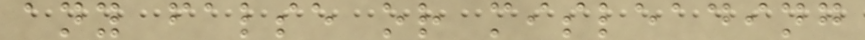any false or misleading
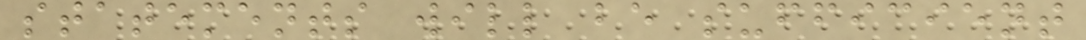statements will be sufficient
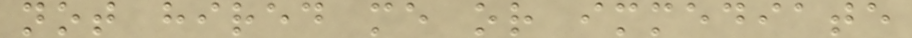not hired me or immediate
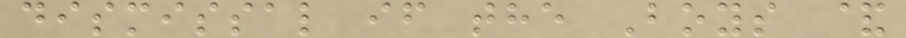dismissal if the Boys &
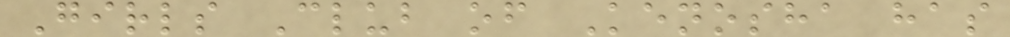Girls Club of Kenosha has
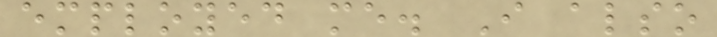employed me. I also
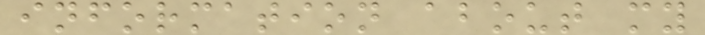information about my
